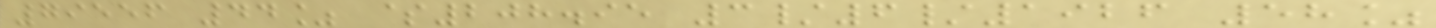79556 44% $208.95 3/6/1926 58%
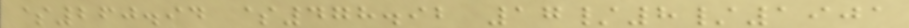$260.94 $478.92 17/8/1901
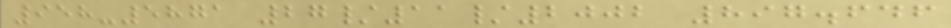958-5871 27/11/2002 897.646
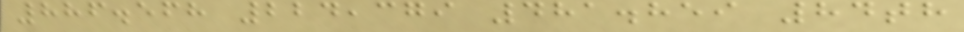886.568 224,379 481.859 84th
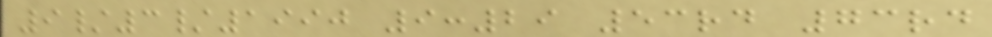9/3/1990 9:29 53rd 73rd
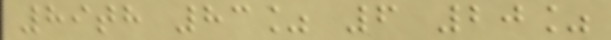89th 83% 6 20%
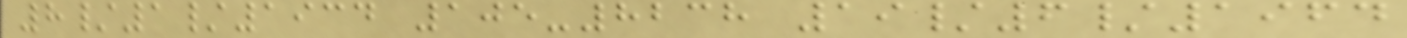8/1/1934 105-8238 19/6/1964
